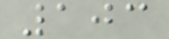103
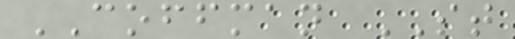COFFMAN ST
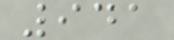941
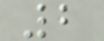2
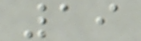19
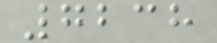7238
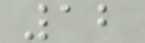12
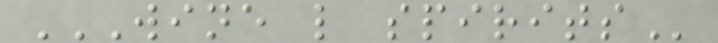WINE L SPIRITS
